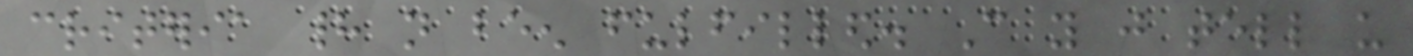criteria had not been fulfilled. Can you just tell us
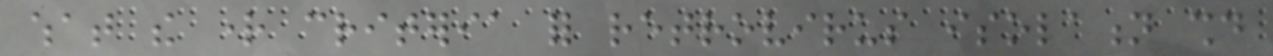what the right criteria for retrovirus isolation should
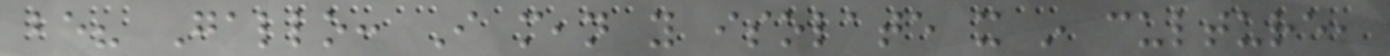be? Gallo: I mean you isolate it in culture,
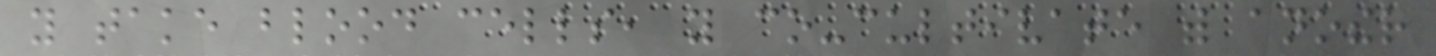you take blood cells, you co-cultivate with another
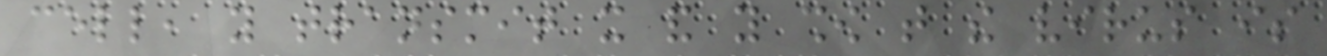cell, you transmit it and you show that the virus is
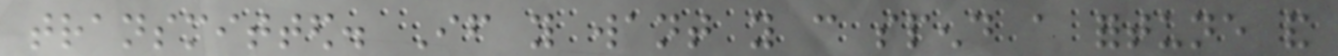transmitted. If you want you can spend a fortune and
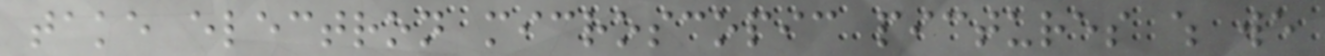take electron microscopic pictures which we
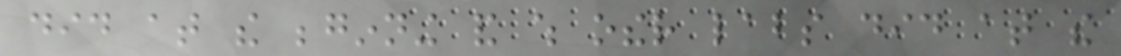did at the beginning and which other labs did at the
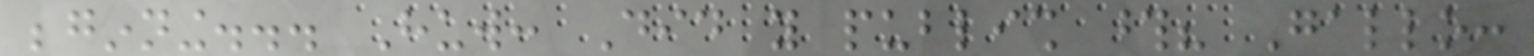beginning... Huw: Did you publish those? Gallo:
